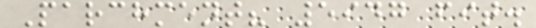Parchment? 5947 fit.
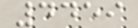4459
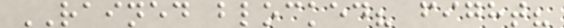RAINED blocked? fight?
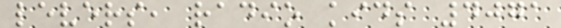levers, radio kids 4071
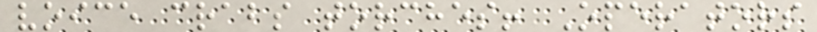voice crabs torches! Operators
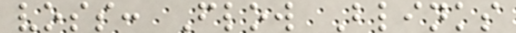voss: Flow Blinks
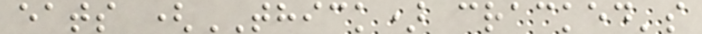eats (THICK) cracked's
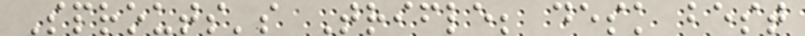Sprouts's Trifle; desk best
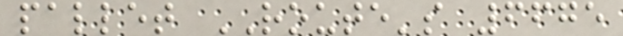pallet ROUTE's 6675
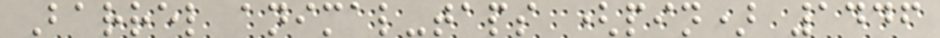Barrel animal-taps (pin) 1446
